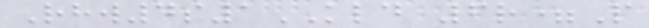Rhw4s1KLD 6r=P
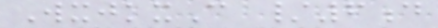WxjkxC /6d
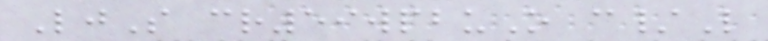LjS cr59wpbuO c/L
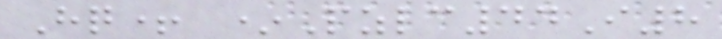Hq+ *Pzlc44I8
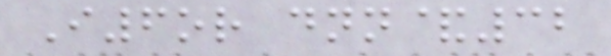I6or dnn&32
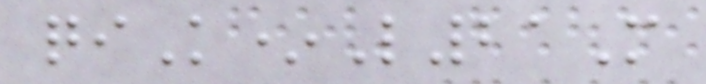qiK*L21M
